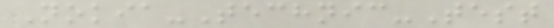Nokia-Technic-Test
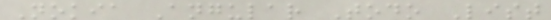Nokia Angular Todo List
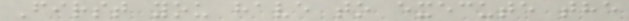First you have to execute the
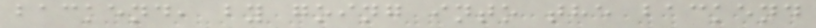backend, by going into the backend
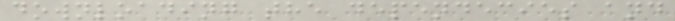downloading the dependecies and
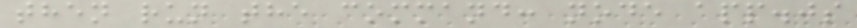then run the command: node app.js
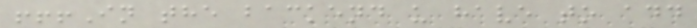!!!In the backend u have to add
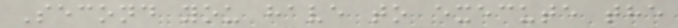Second you have to execute the
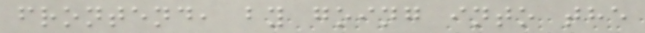frontend, by going into the
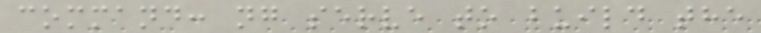command: ng serve to build the
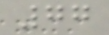77
